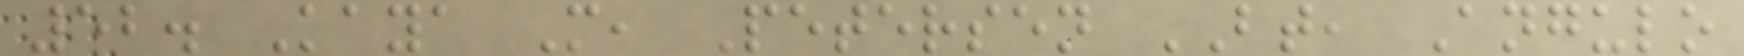52. Kaya M, Petersen BT, Angulo
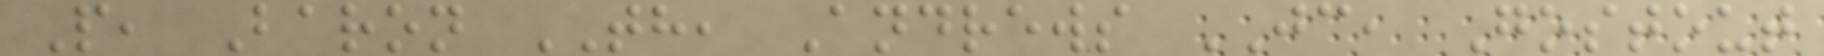P, Baron TH, Andrews JC, Gostout
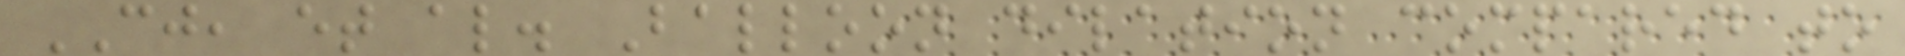CJ, et al. Balloon dilation compared to
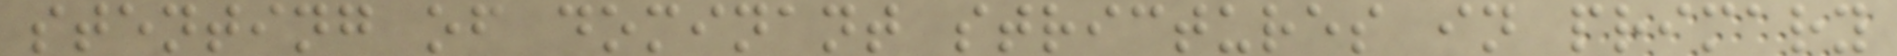stenting of dominant strictures in primary
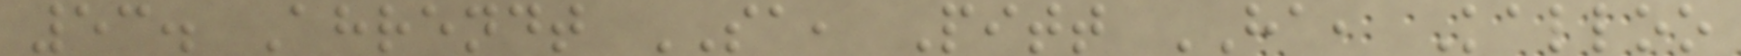53. Ahrendt SA, Pitt HA, Kalloo
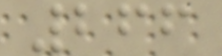266
